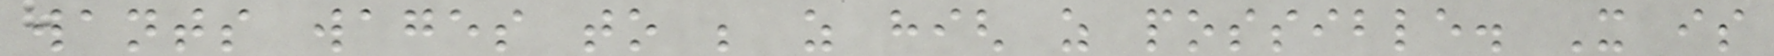wants wages to be as high as possible. It is
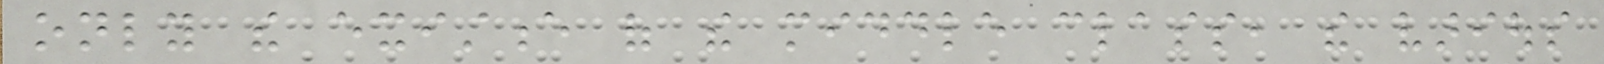only the existence of the middle class, the various
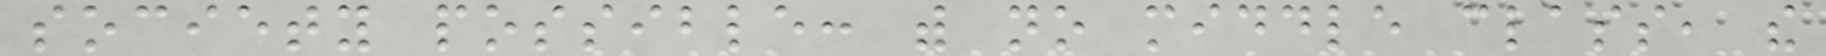society possible: with no middle class, the
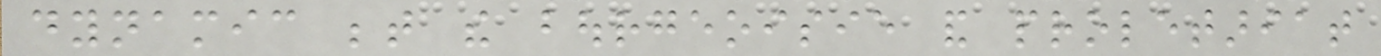dynamic between the bourgeoisie and proletariat
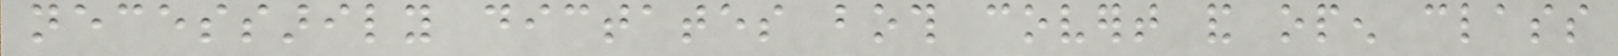necessarily dictates both covert and open class
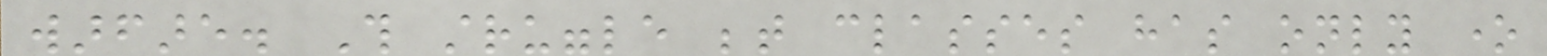warfare. This struggle between classes has only one
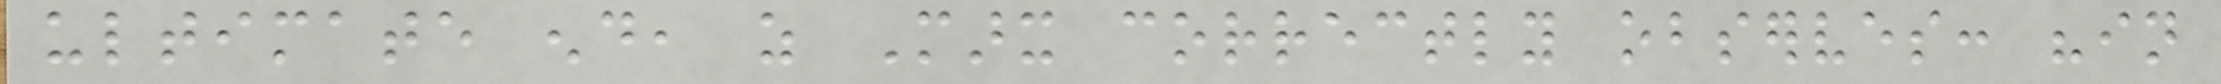ultimate end, as Marx correctly observes: "in
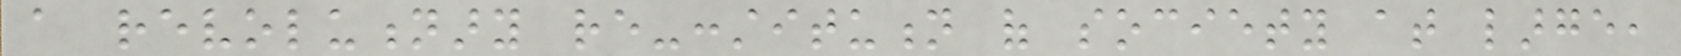a revolutionary re-constitution of society at large,
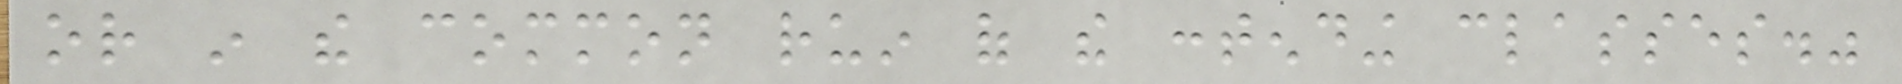or in the common ruin of the contending classes."
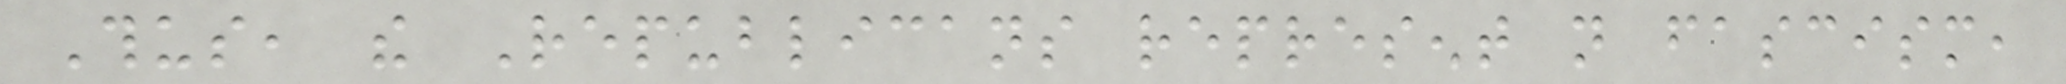Thus, the Republicans represent not fascism,
